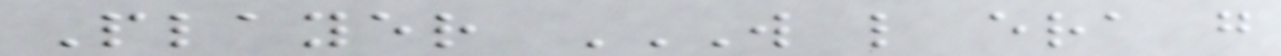Player W L ERA G
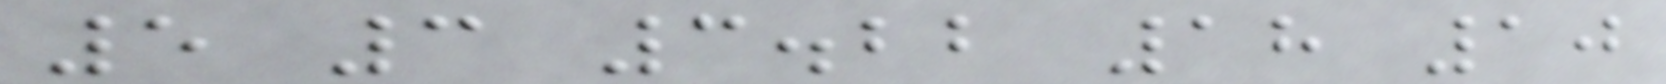5 3 3.22 18 10
